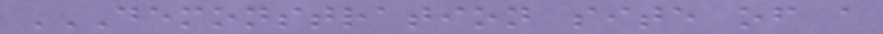DEMONSTRATION SITE OF A
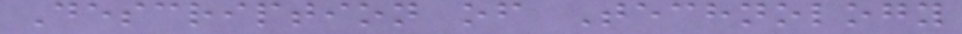Description of Technology
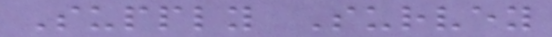Supply Survey
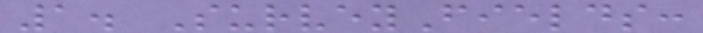1. SurveyFields:
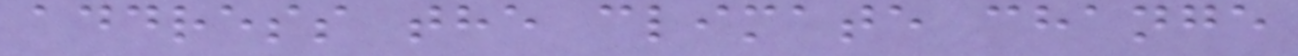address the climate change
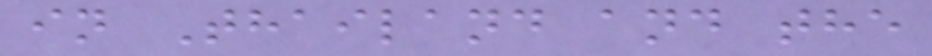in Thailand and the
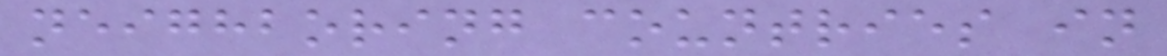neighboring countries in
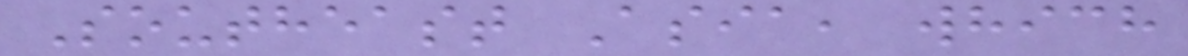Southeast Asia, which
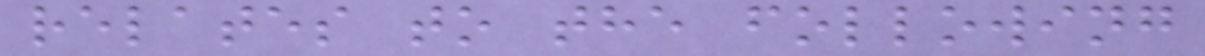relates to the following
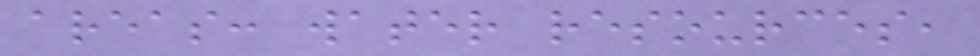areas: water resources,
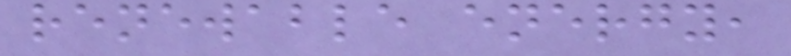renewable energy,
